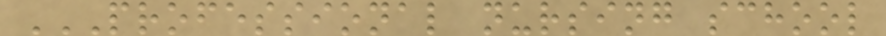PROFESSIONAL NURSING SCHOOL
